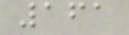161
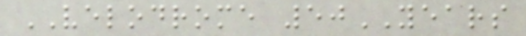VELODROME 50YEARS
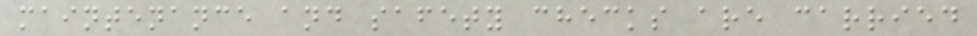maintenance and safety checks are carried
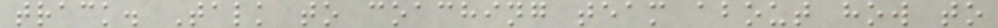track. Talk to coaching team about how to
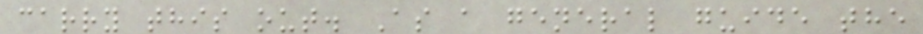carry this out. As a general guide the
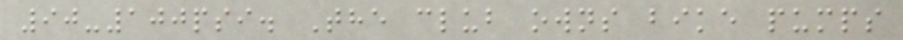90-100psi. The club owns bike pumps
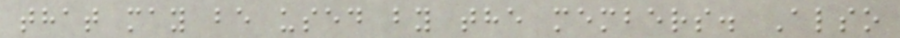that may be used by the members. Also
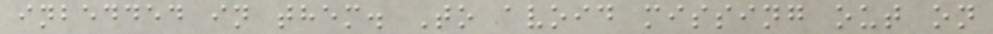inbedded in them. To avoid missing out on
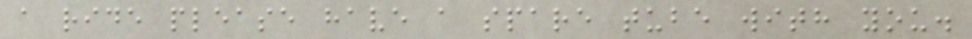a ride please have a spare tube with you.
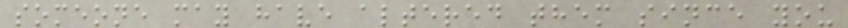someone may have altered them since you
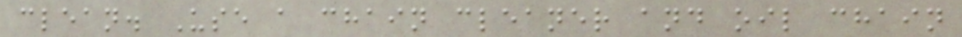clean. Use a chain cleaner and oil chain
